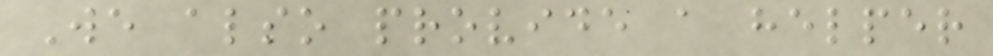We also provide a helper
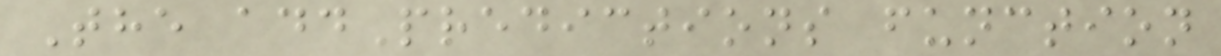The addPredictions function
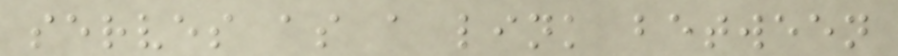serves as a link between
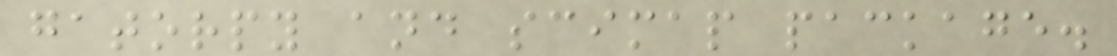gatorpy and scimap package.
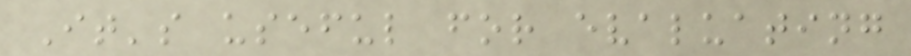It's useful for evaluating
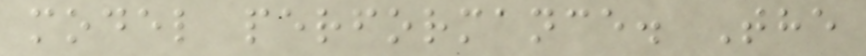model performance. The
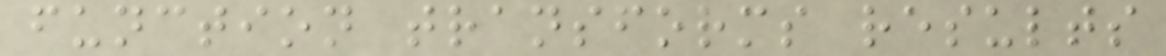function transforms results
